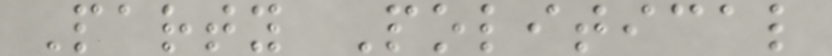Party Political
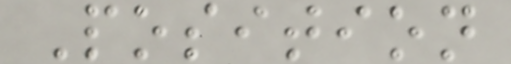Position
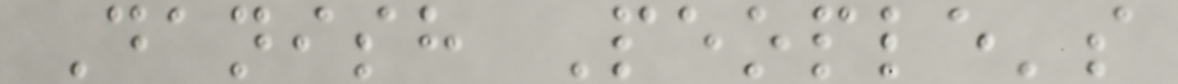Danish People's
